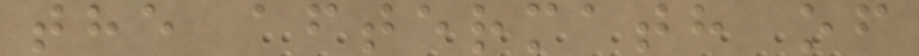the aftermath of
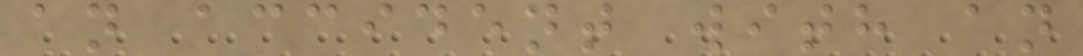an accident with an
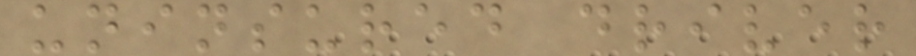uninsured driver
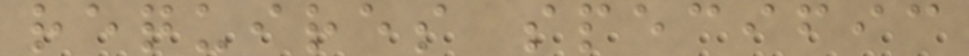requires specific
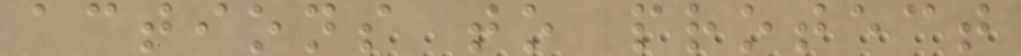actions to protect
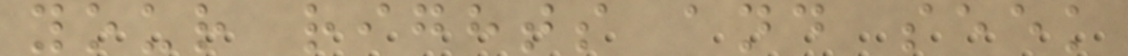your rights and seek
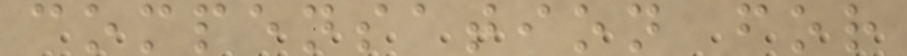compensation for
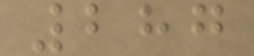287
